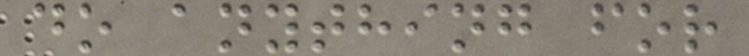do anything for
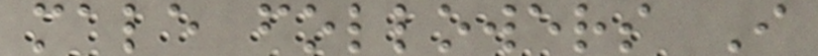male followers I
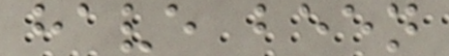have been
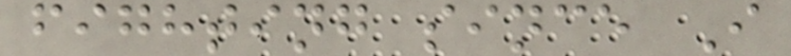fighting since I
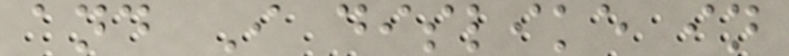and I dislike in
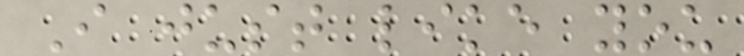I just like you
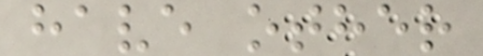have other
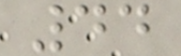44
